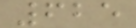625
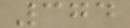374
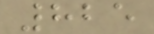825
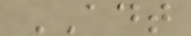ADT
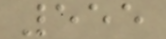555
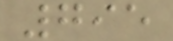795
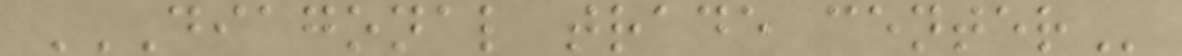DIAGONAL TRADE CENTER
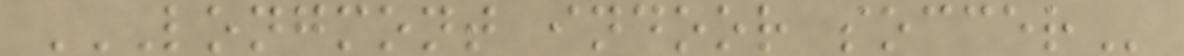LONGMONT INDOOR SOCCER
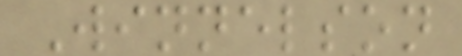Winnelson
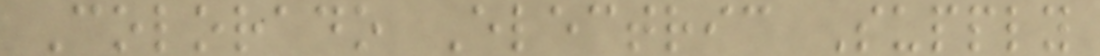Colorado Electric Supply
